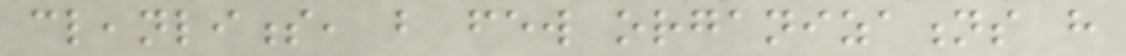cleanliness, but few organizations have
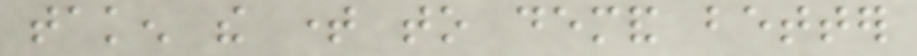taken the time to demand better
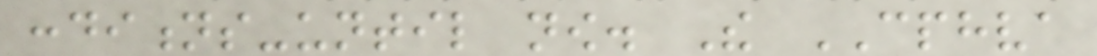conditions-until now. The CPHVA
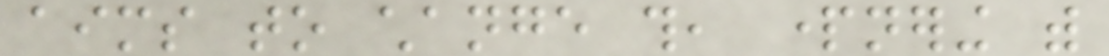aims to change this, partnering with
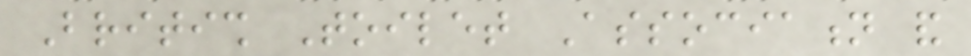British Toilet Association and
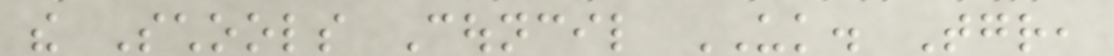the Schools Council UK. Together,
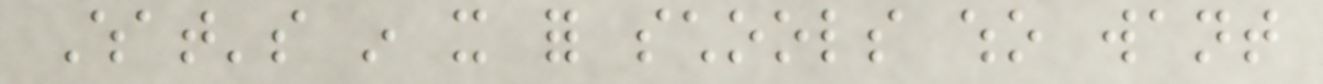What's in it for schools who want
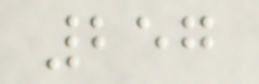257
